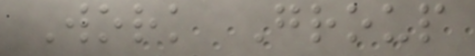Work Group
